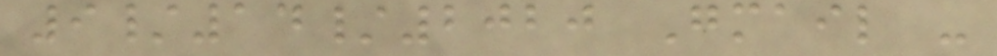9/14/2020 Gmail -
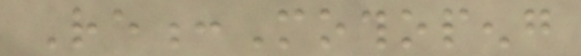Re:Mothopeng
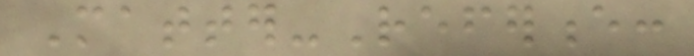Matter-Reference:
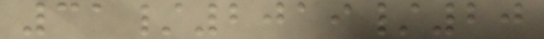31/2019/20
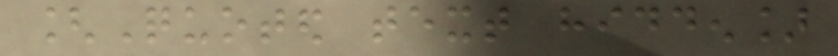[Quoted text hidden]
